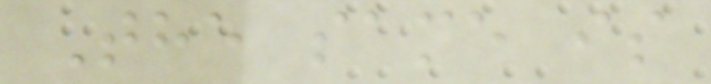The same is
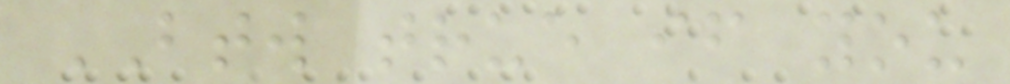BTW true if you
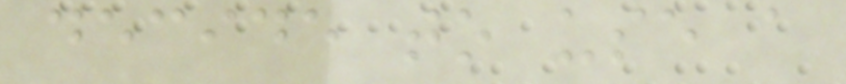decide to use a
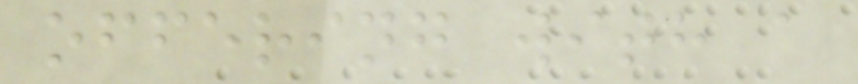offering with a
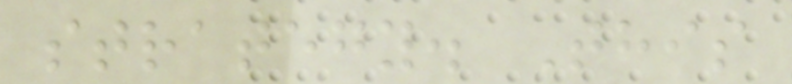strategy. This
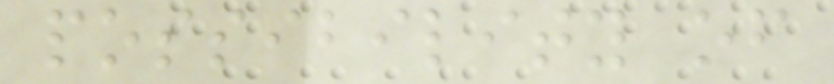possibility of
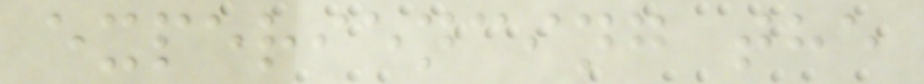experiencing the
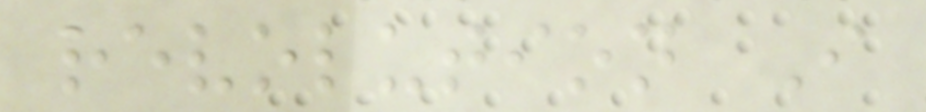revolution I
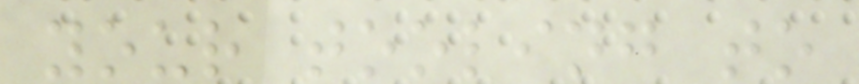your tooling to
